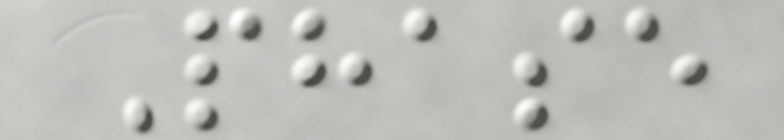Phase
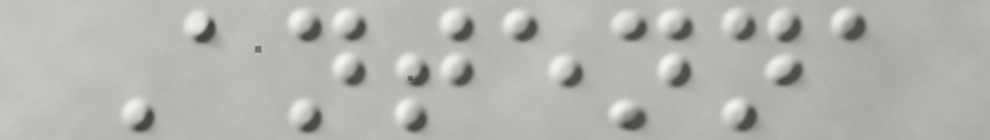Antenna
